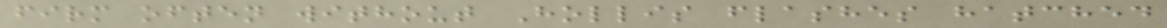firm often without Hollis flashes hatched
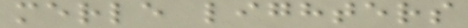merle lighters
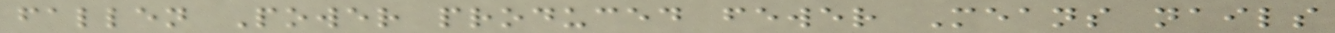fallen Power produced fewer Means nails
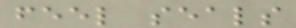feel seals
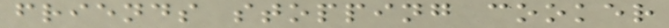friends stopping cooker
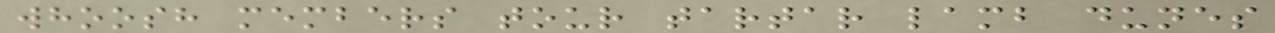whoosh members tour tartar lamb dunes
